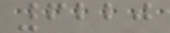6220
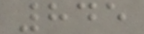845
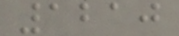1210
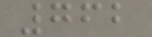762
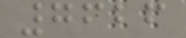7626
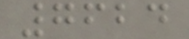7624
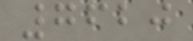7620
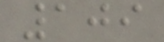109
